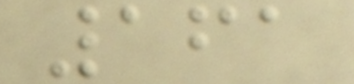161
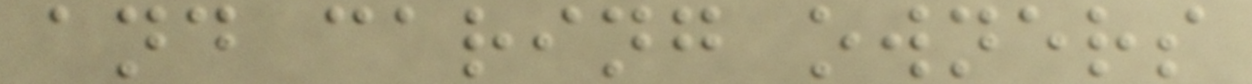and caring owners
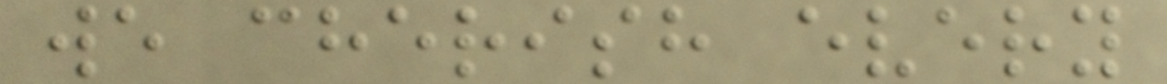we cherish every
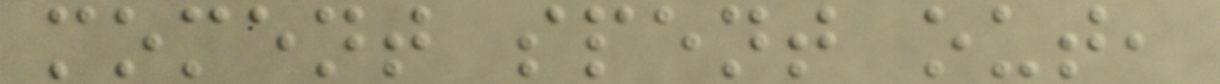moment spent out,
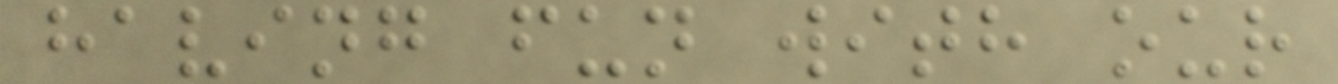having fun with our
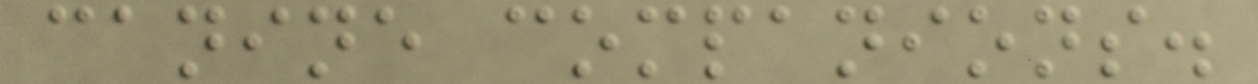canine companions.
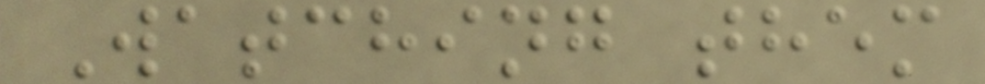Watching them
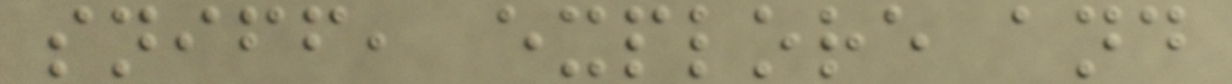sniff, explore and
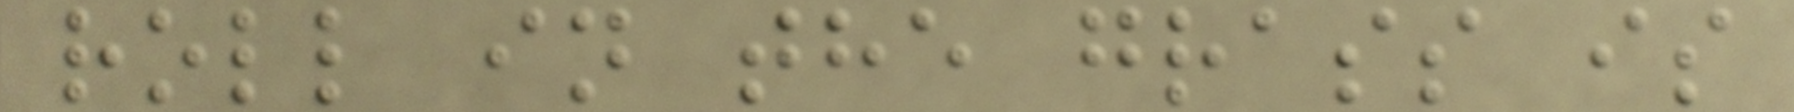roll in the grass is
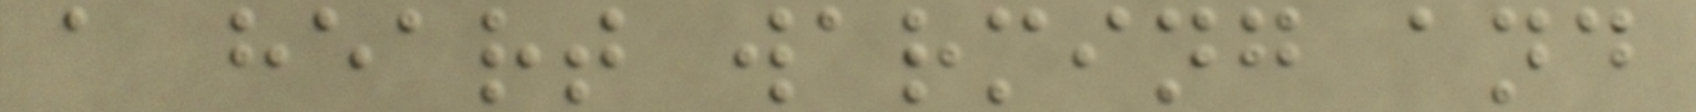a heart warming and
